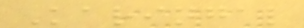Karingal
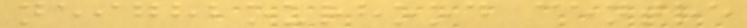neighbourhood centre
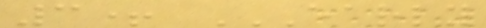3+ EARLY
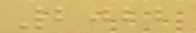2022
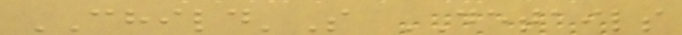CHILD'S DETAILS
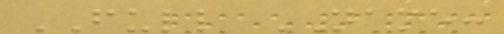FULL NAME:
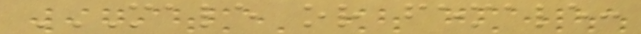MALE OR FEMALE:
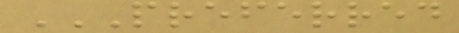PREFERRED
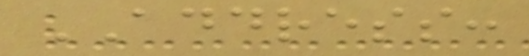ADDRESS:
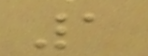1
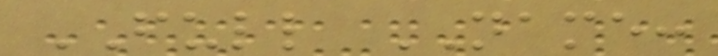FULL NAME:
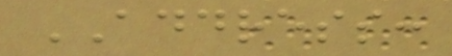ADDRESS:
